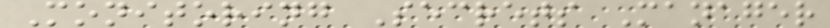Monitoring Secrets Manager
